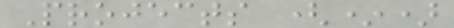Projects (*)
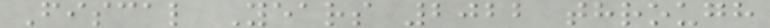Fiscal Years 2022 through
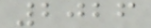2026
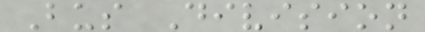Bus Division
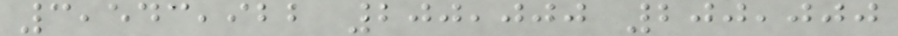3,543,922 200,000 200,000
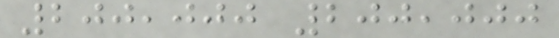200,000 200,000
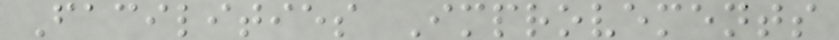Facilities Improvements
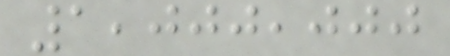1,000,000
